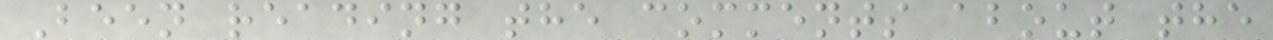Been reading the comments about the
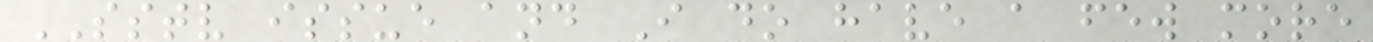SSTV issue and I do have a few more
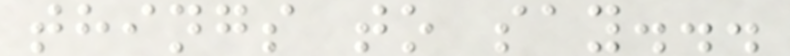things to say...
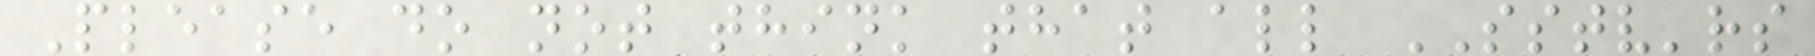Please do not think that all SSTV'rs
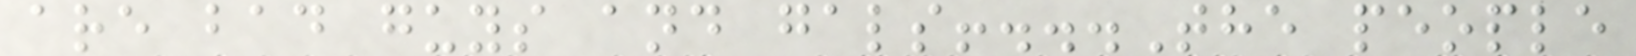are bad guys and gals!...The people
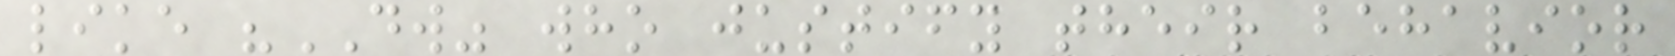like "DW" who justify their behavior
